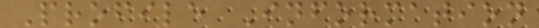Profile Information
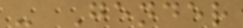- Gender
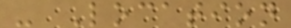- Location
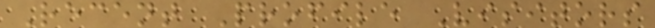Recent Profile Visitors
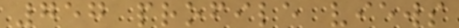757 profile views
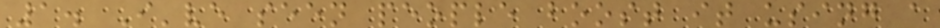1. I've seen people boost it using a
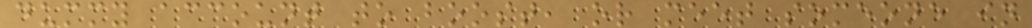dummy account to boost, or meet someone in
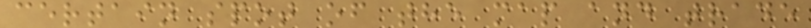certain spot of the map and trade
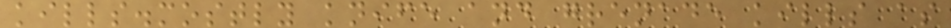kills.mostly knife and grenade kills as
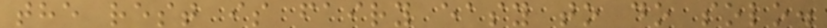the rest is fairy easy to do solo.
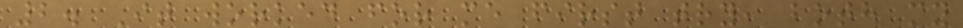2. It worked for me first try, both my
